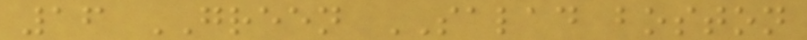16 GREEN SALAD boston
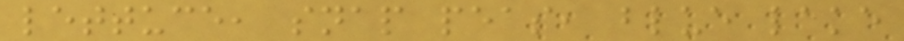lettuce, snap peas, blue lake
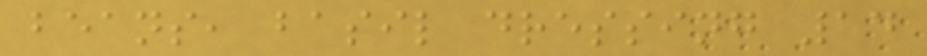beans, basil dressing 14
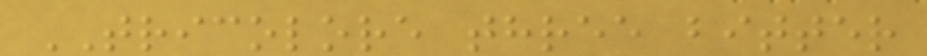TRICOLORE three bitter
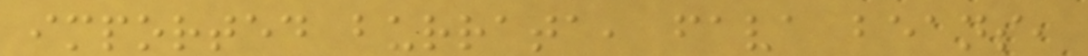imported burrata, fava beans,
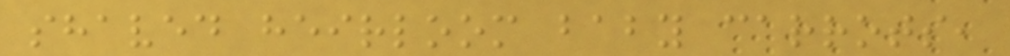shaved heirloom baby carrots,
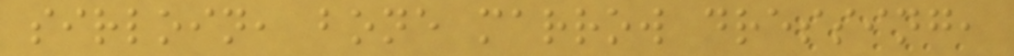sirloin, bone marrow dressing,
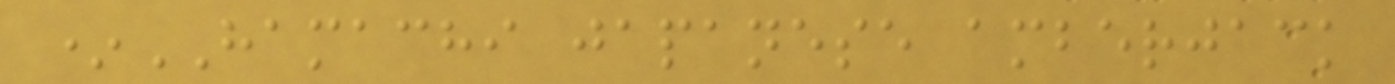*HAMACHI japanese amberjack
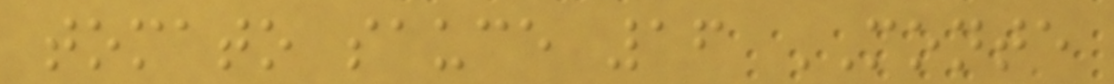tomato sauce 16 MONTE
